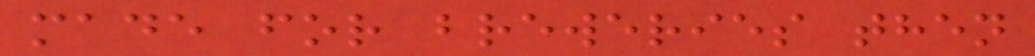made for breweries then
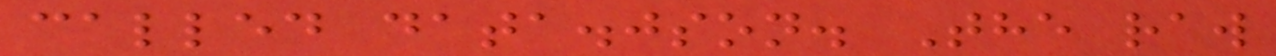called data.json. The raw
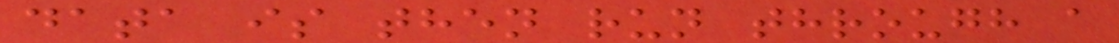data is then run through a
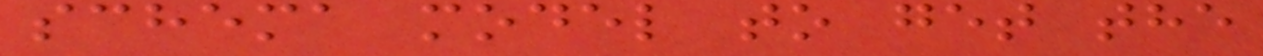schema model to get the
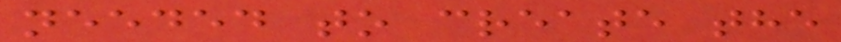needed to create the
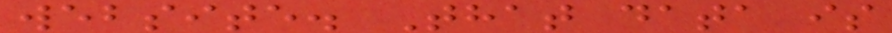website. That data is
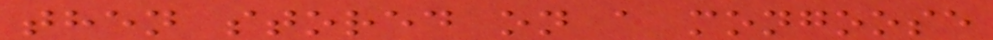then stored on a mongoose
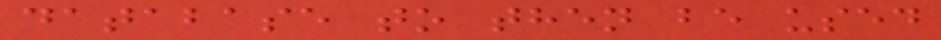database to then be used
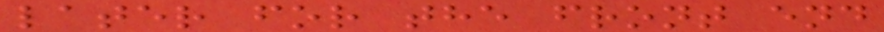later for the front end
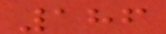186
